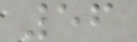56
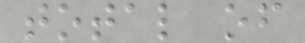total of
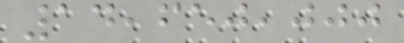14,650,000
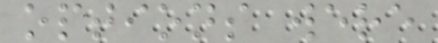options were
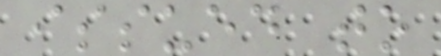issued to
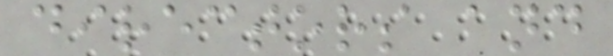directors and
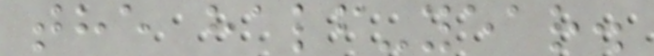the half-year.
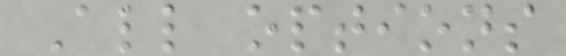All options
